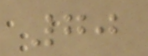70
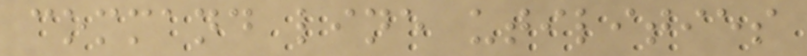command line utilities
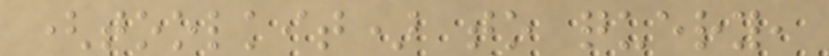(toolkit) to query,
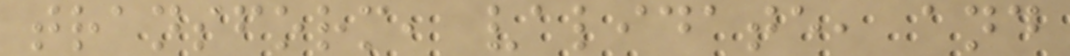transform, validate, and
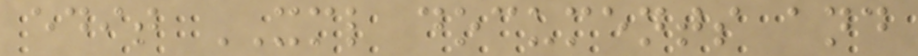edit XML documents and
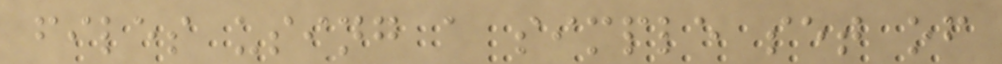files using a simple set of
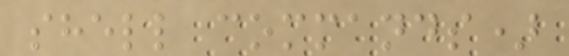shell commands)
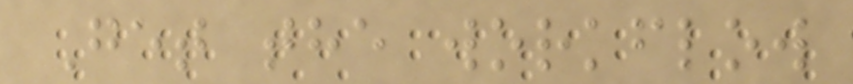Get the workflow
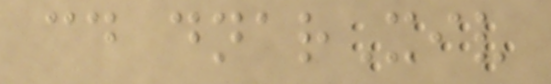cd dnarXiv
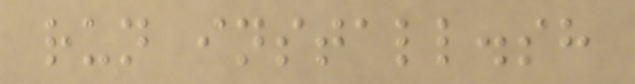run install.sh
